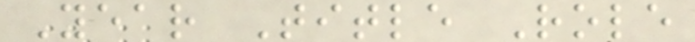Year Title Role
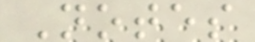Notes
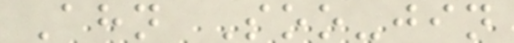Ahn Soo-jin
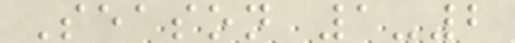Season 1-2
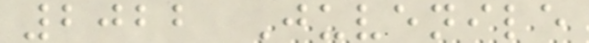2022 Juvenile
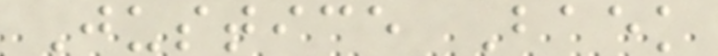Justice Baek
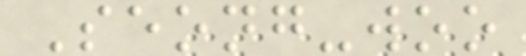Seong-woo
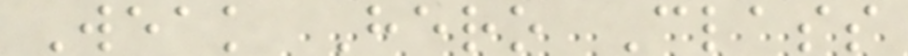Weak Hero Class
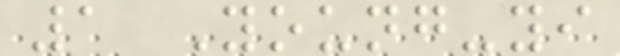1 Young-yi
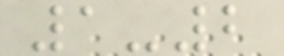1-2
